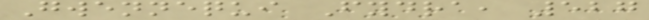Gwennequi Fydra, 527
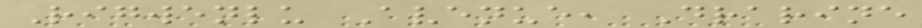Rigwenlu Avenue, Drarine
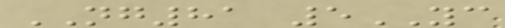NG81 5YC
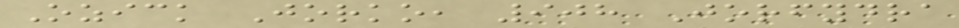Ozick Jorko, 908 Jorfydra
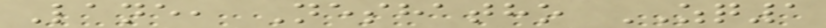Lane, Neshatho ZQ1
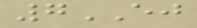7EJ
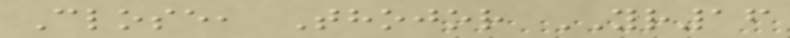Close, Thojor YR16
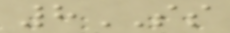8SS
